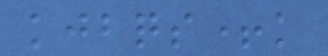kjbqs+k
